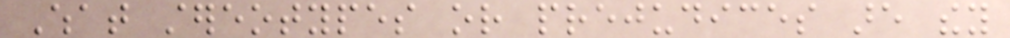What stereotypes or prejudices are they
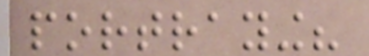portraying?
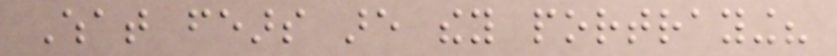What fears are they portraying?
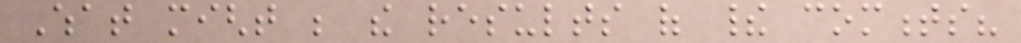What might be the results of their comments?
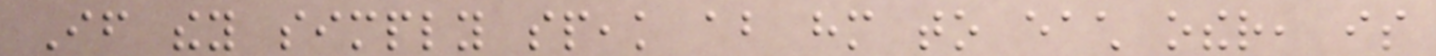If they simply speak about him to each other, is
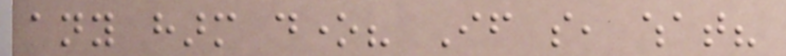any harm done? If so, what?
